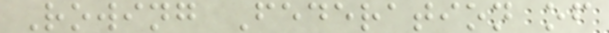Rowing Federation of
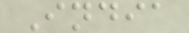India
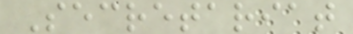Secretariat
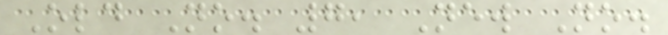Old No. 7, New No.
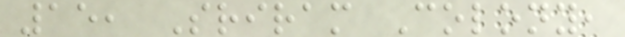15, Sriram Colony,
